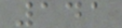141
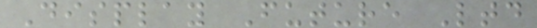Display Future Ltd
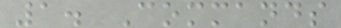1. Commands
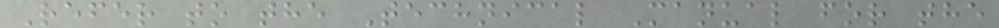Refer to the Technical Manual for the
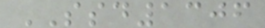SSD1306
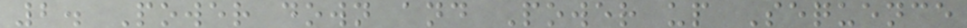2. Power down and Power up Sequence
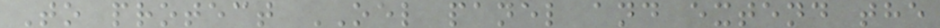To protect OEL panel and extend the
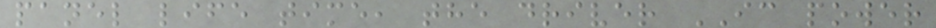panel life time, the driver IC power
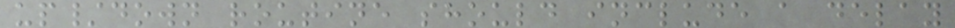up/down routine should include a delay
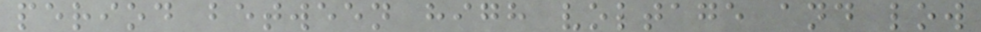period between high voltage and low
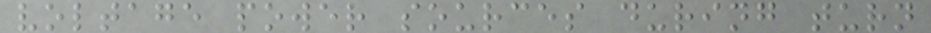voltage power sources during turn
